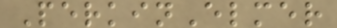PerkinElmer
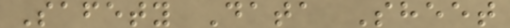Safety Data Sheet
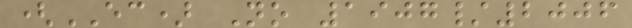(EC) No 1907/2006
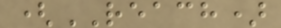(REACH)
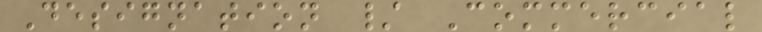Designation / Commercial
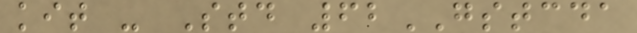kit - Std 62GSTCDA
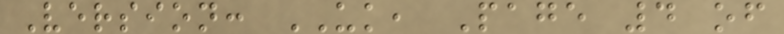Version: UK, Page 4 of
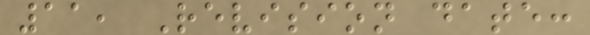11, Revision date:
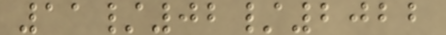11/02/2022
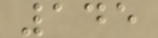145
